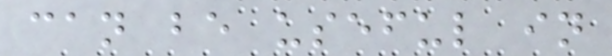can be useful in
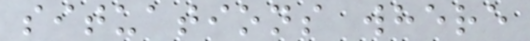situations where
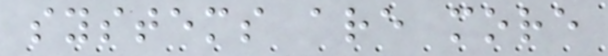systems are more
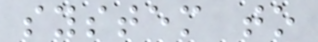system to
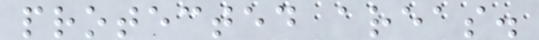protected areas.
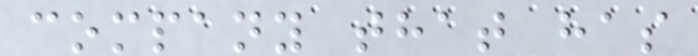company that has
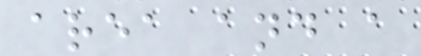area and a
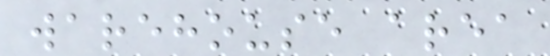warehouse area
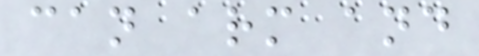can arm and
